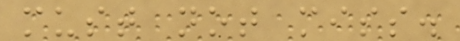must not miss.
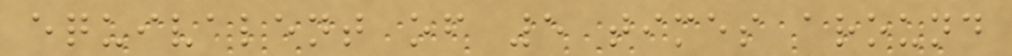equivalent of 5 times around
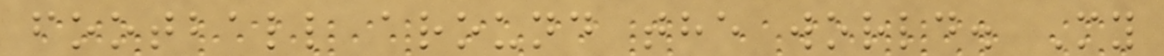football around the world. My
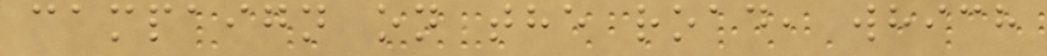campaign on the road, which
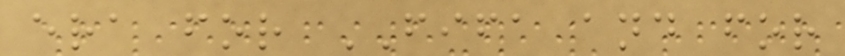era for FIFA and for
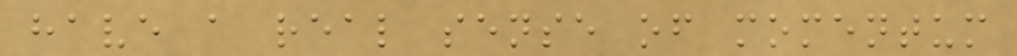have a real sense of momentum
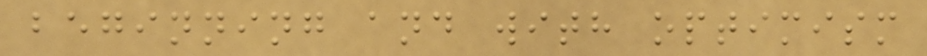beginning and with optimism
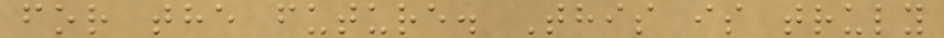for the future. This is truly
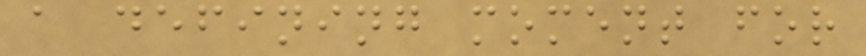a defining moment for
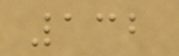132
